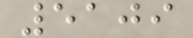5109
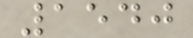1540
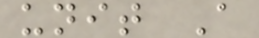unit A
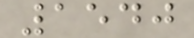1540
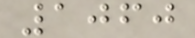1060
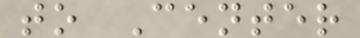to Center
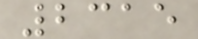2315
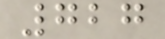727
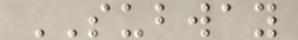SUBWAY
